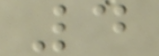4
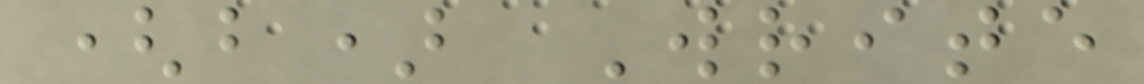(b) Write
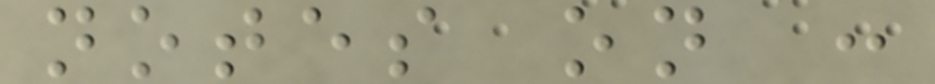notes on :
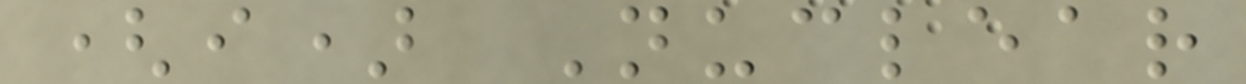(i) Nuclear
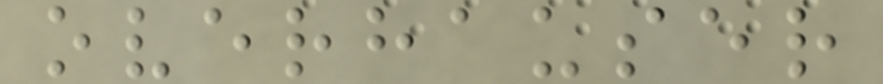overhauser
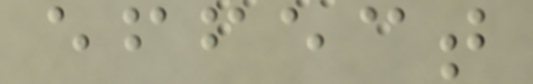effect
